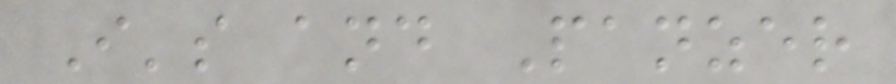I's and Panzer
